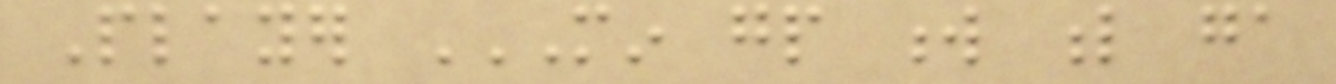Player MIN GP W L GA
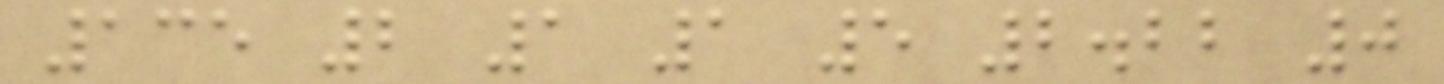135 2 1 1 5 2.22 0
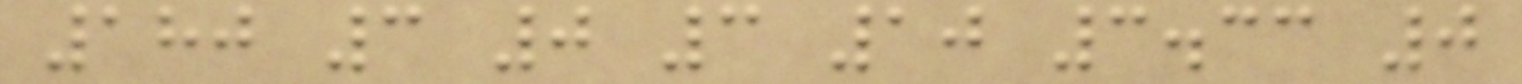180 3 0 3 10 3.33 0
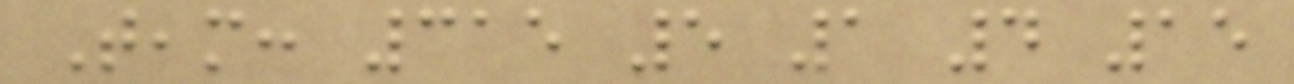Team: 315 5 1 4 15
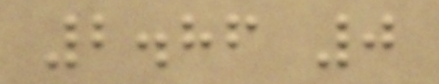2.86 0
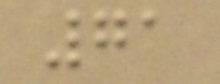71
